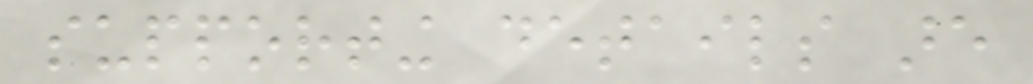supporting details are
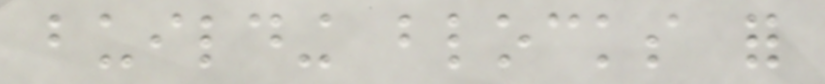building blocks for
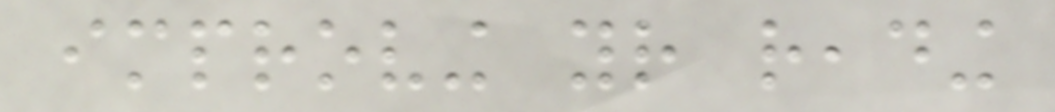improving your reading
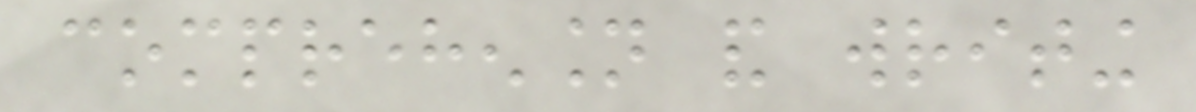comprehension and writing
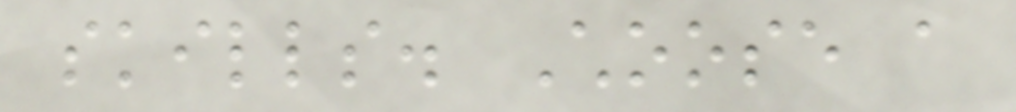skills. Choose a
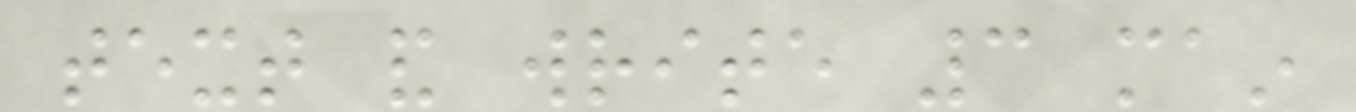text and write 3 main
